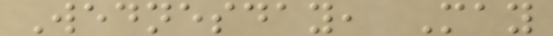Wednesday, May
